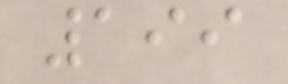199
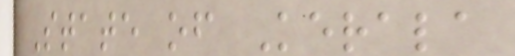State of Kerala
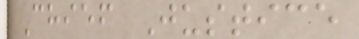Chief Justice
